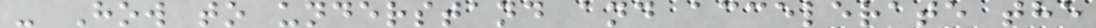- How to understand and accelerate the
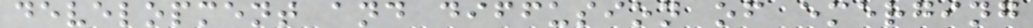development and diffusion of emerging
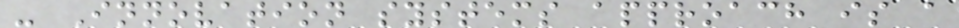- Innovation systems approach is a
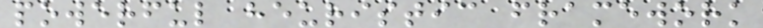powerful heuristic framework
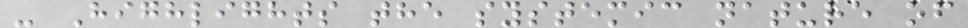- Highlights the systemic nature of
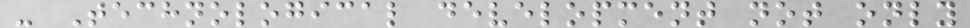- Technological development not only
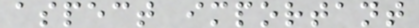aspect important
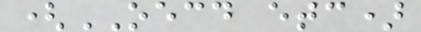(OECD etc)
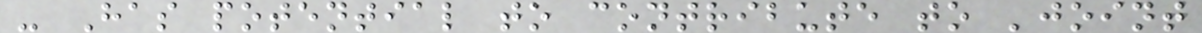- Has potential to contribute to 'joint
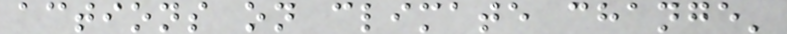actions on climate change'
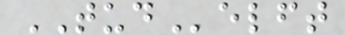TUDelft
